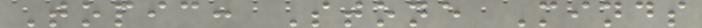Topic: Stone Minds
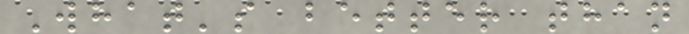What's better than
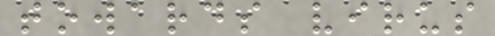towards virus
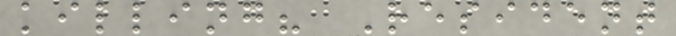killing? Resident
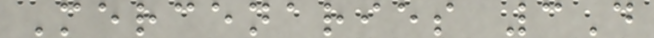Mercenaries 3D
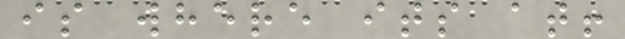is where its at!
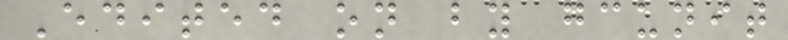Edited on by gcunit
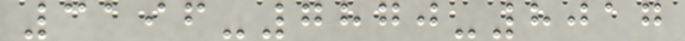3196-7870-8017
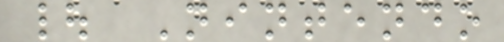| Nintendo
